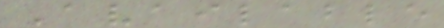Available
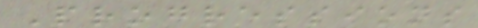Progressions
